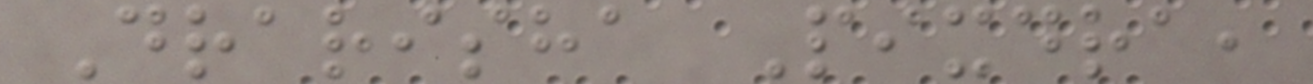Drarisha Pixdra,
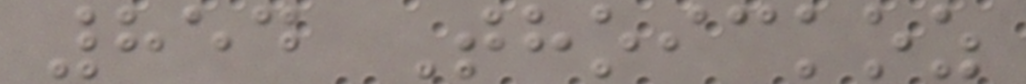854 Thoickoz
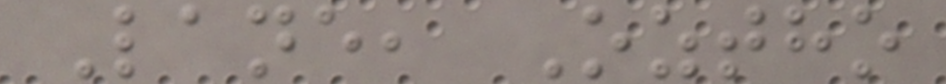Lane, Oztho
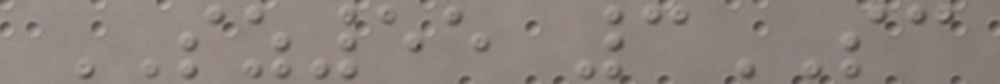SZ55 3SC
